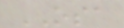OSA
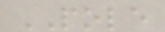POLE
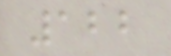122
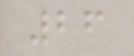26
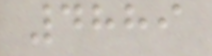4889
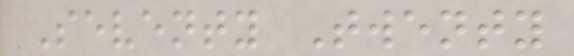Seventy Twenty
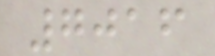7016
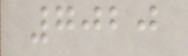7020
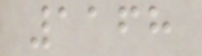1168
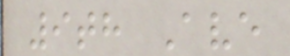9th Ave
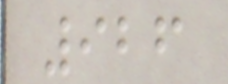926
